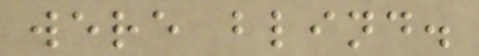were blind.
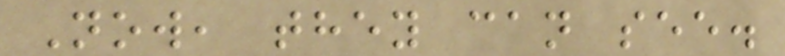Now, they can see.
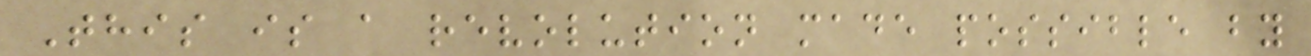This is a revolution made possible by
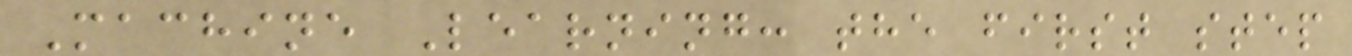Machine Learning: the first step
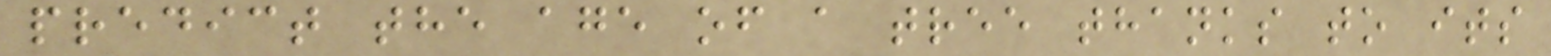predict the age of a tree thanks to its
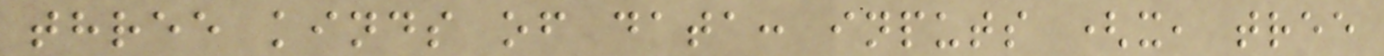three kinds of data: inputs (x, tree
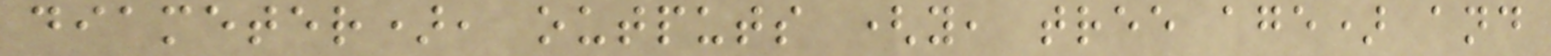diameter), outputs (y, tree age) and
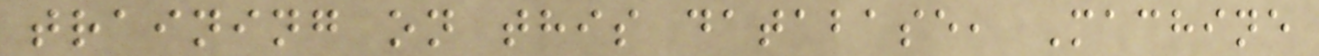training on this database, Machine
